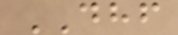DHF
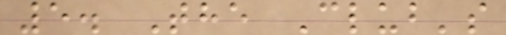5. The Club's
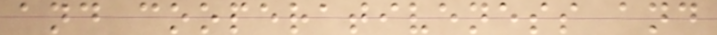and cooperativeness and
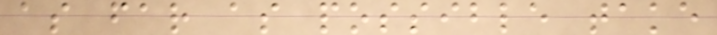as far as possible take
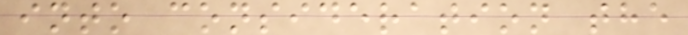into consideration the
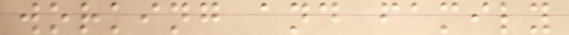working and family
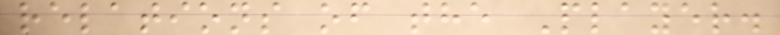relations of the Player.
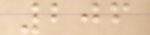206
